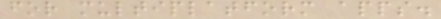for multiplatform apps.
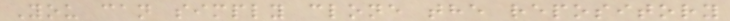You can simply clone the repository
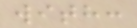with:
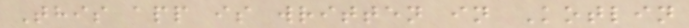This app is written in Kotlin
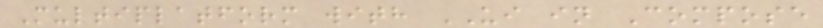Multiplatform with UI in Compose
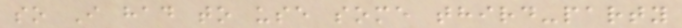so I had to use some third-party
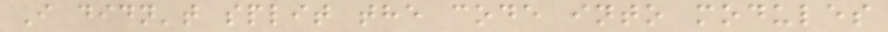I didn't split the code into modules
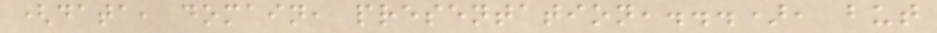(data, domain, presentation,...), but
